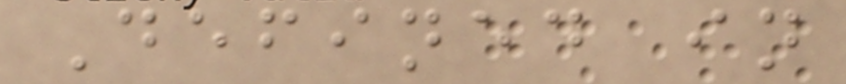Defined in
